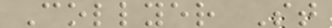Collyer St
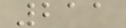211
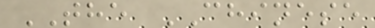THE CHINESE
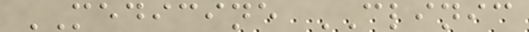MEDICINE CLINIC
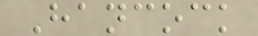Hancock
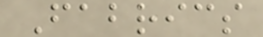Fabrics
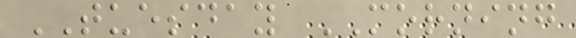TUESDAY MORNING
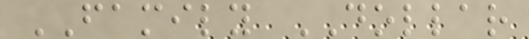FAMILY DOLLAR
